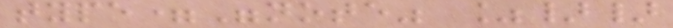type="note" %}}
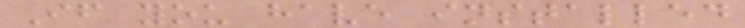If you have installed
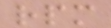rpm
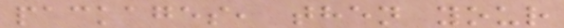packages, then your
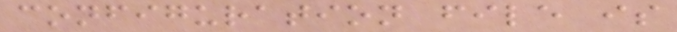configuration file is
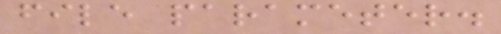file parameter.
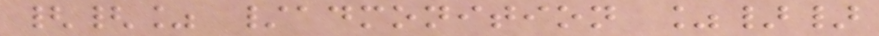{{% /admonition %}}
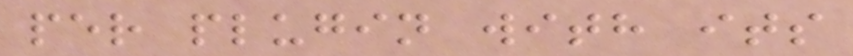per plugin with its
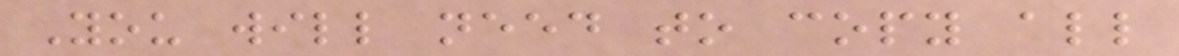You will need to copy all
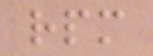rpm
